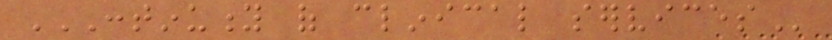CONTINUITY OF CLINICAL SERVICES
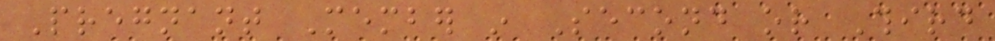Pregnant Member in Second or Third
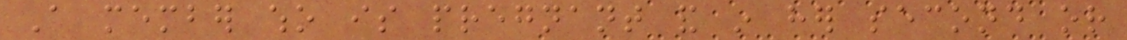A member who is pregnant and in her second or
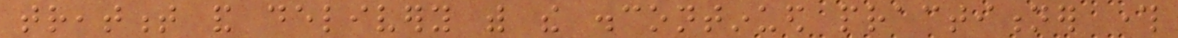treatment and delivery with the discontinued practitioner through
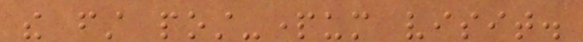the first post-partum visit.
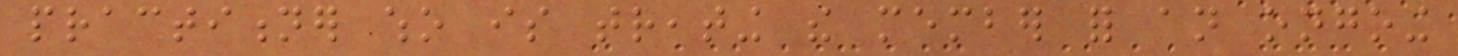practitioner who is treating the member for an ongoing
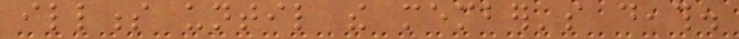illness until the member's death.
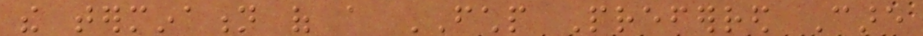the termination of a FCHP Preferred Care
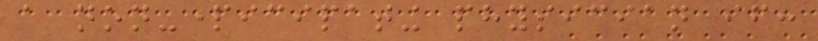a non-participating physician if:
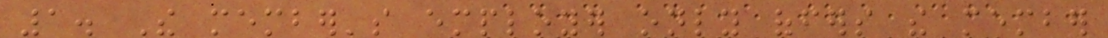1. The member's employer only offers the member
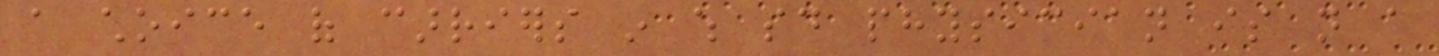a choice of carriers in which said physician is not a
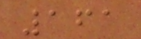161
